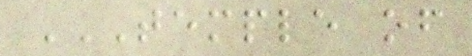TEMPLE OF
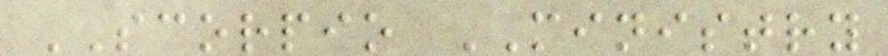SCORPIO MINISTRY
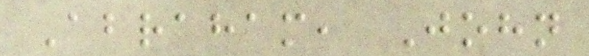Abraham, John
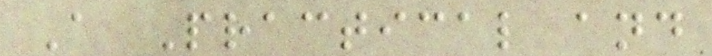A Practical and
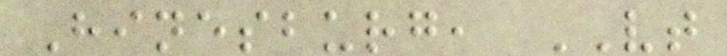Hinesburg, VT
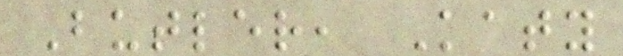Butler, Katy
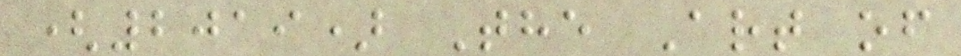(2019) The Art of
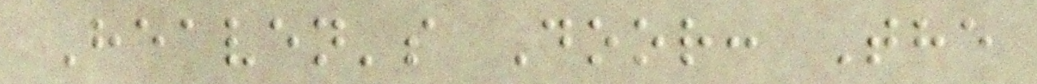Heaven's Door: The
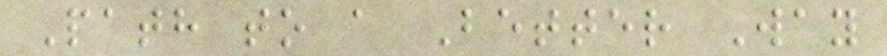Path to a Better Way
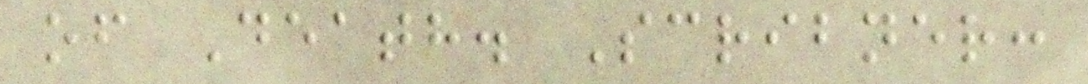of Death. Scribner:
